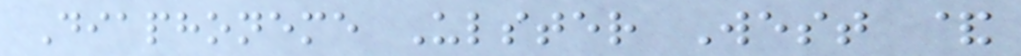Diaphoneme Ulster West &
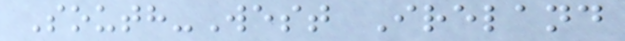South-West Ireland
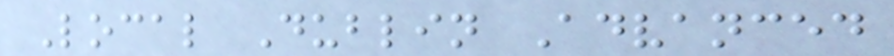Local Dublin Advanced
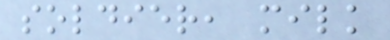soldier, milk
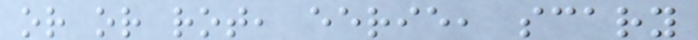or or rot, eerie, scary
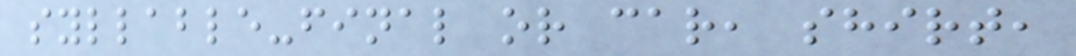syllable-final or car, shirt,
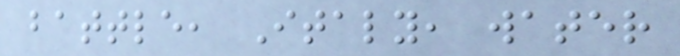battle, Italy, water
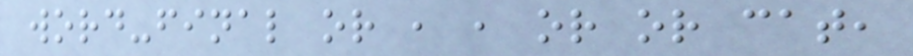word-final or , , or or cat,
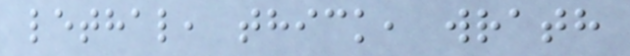lethal, thick, wrath
